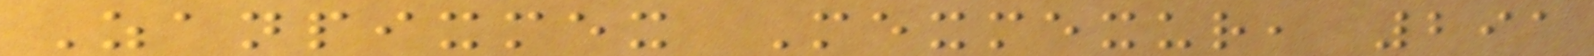Zanpixmex Mexmexur, 291
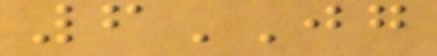6JG
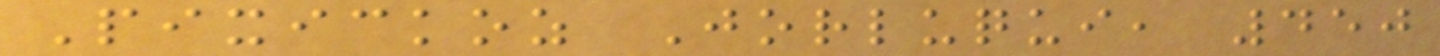Pixickoz Jorluqui, 450
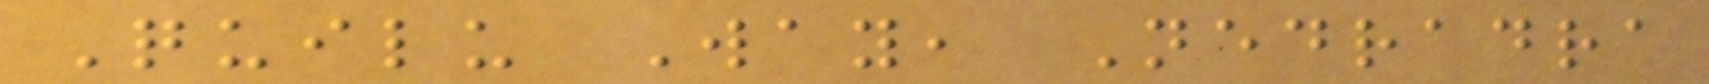Quilu Way, Nedradra
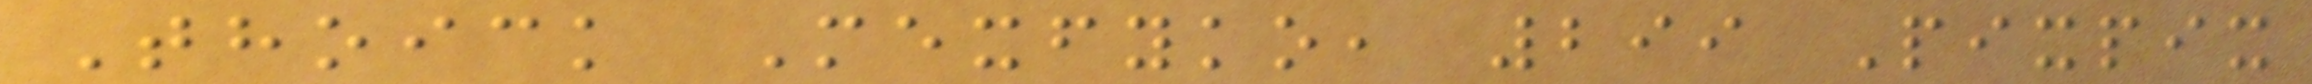Thoick Mexfyko, 299 Pixpix
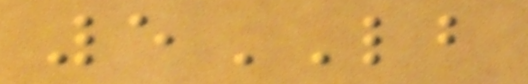5LB
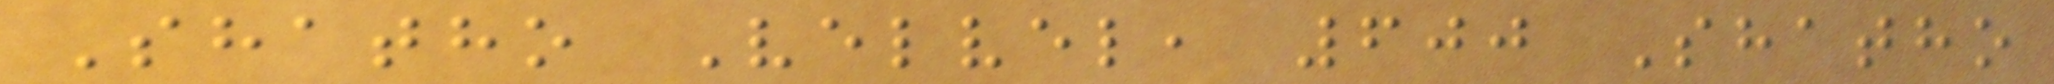Shatho Velvel, 600 Shatho
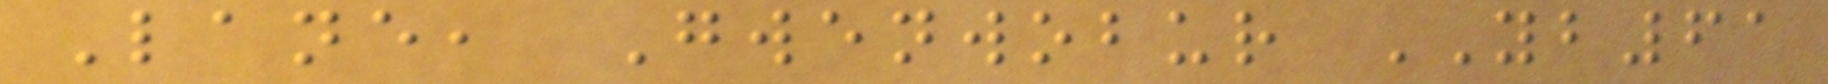Lane, Gwenwobur YB61
